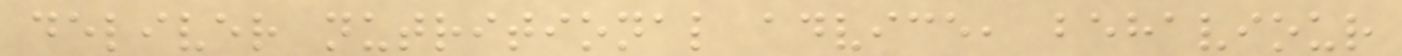deliver nutritional advice, behaviour
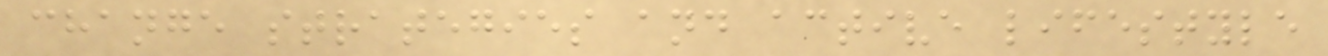change strategies and active lifestyle
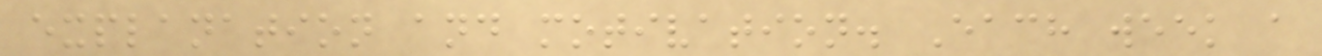explanation and motivation. Each week a
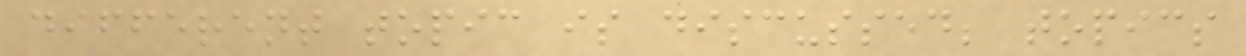different topic is discussed; topics
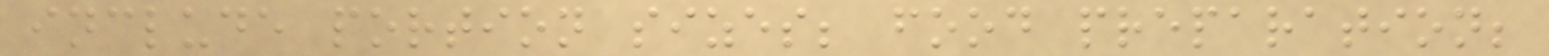include portion sizes; food preparation;
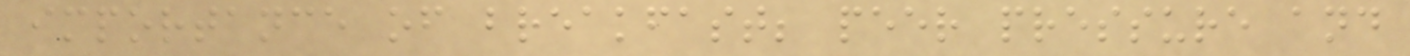importance of breakfast; peer pressure and
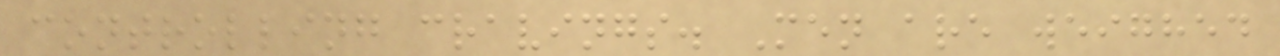controlling cravings. Men are weighed
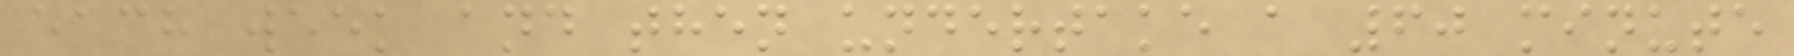each week and then undertake a 60 minute
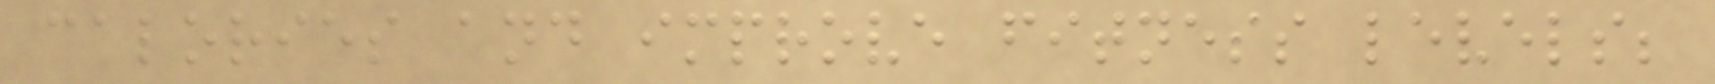calories and improve fitness levels;
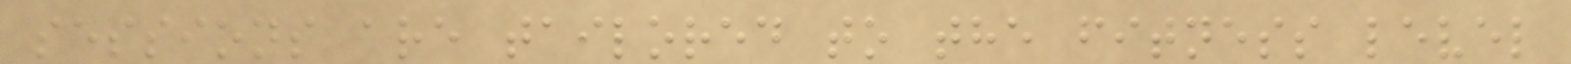sessions are tailored to the fitness level
